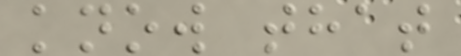know that
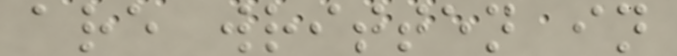are written in
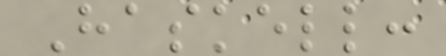Haskell:
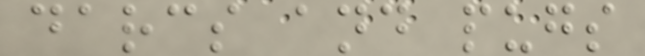darcs and pugs
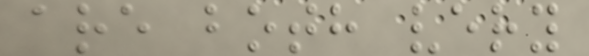are both very
